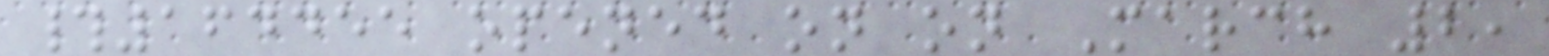#164455 opened on on March 2,
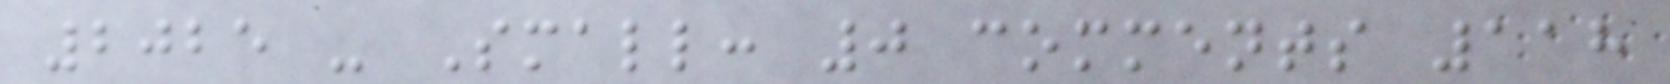2025 - Small: 0 comments 118
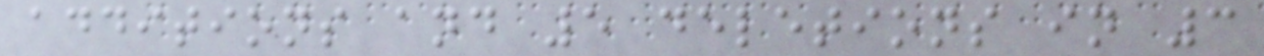additions and 5 deletions in 3
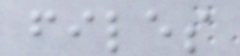files
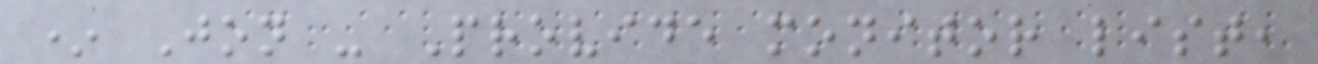* Jon - Provide monitor list,
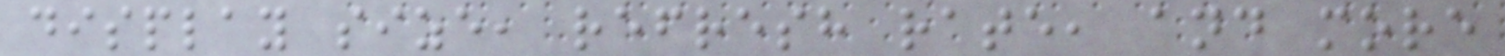display size, refresh rate, and more
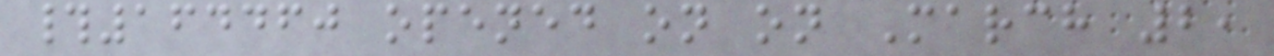#164460 opened on on March 2,
